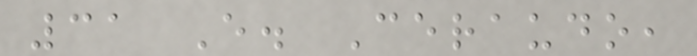31 E. Ceraudo,
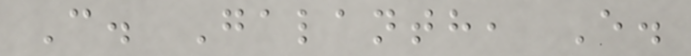C. Galanth, E.
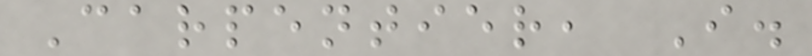Carpentier, I.
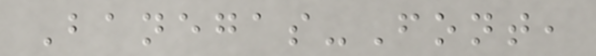Banegas-Font,
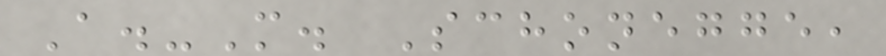A.-M. Schonegge,
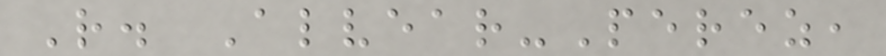R. Alvear-Perez,
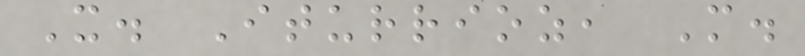X. Iturrioz, M.
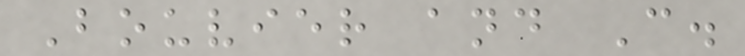Bouvier and C.
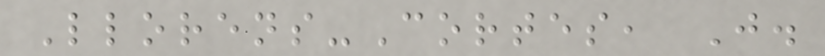Llorens-Cortes, J.
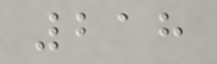218
